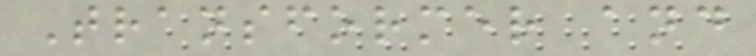Transformer and
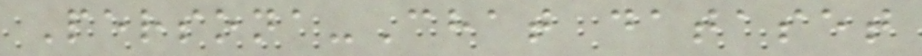Persona-Chat dataset
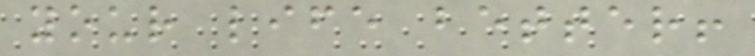your life better!
